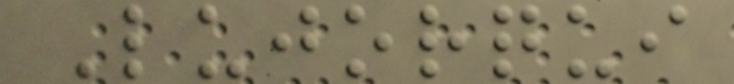Lujorqui
